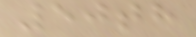50th
